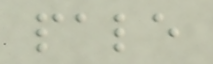pale
